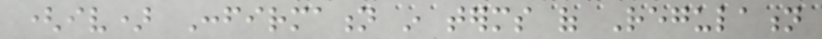(iv) Confirmation in terms of Regulation
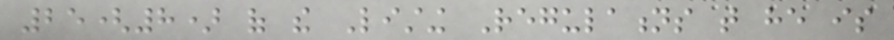25(8) of the Listing Regulations that he is
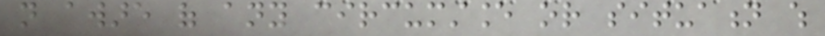not aware of any circumstance or situation which
